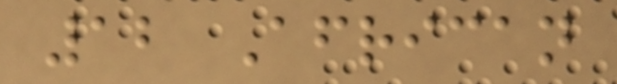12 African
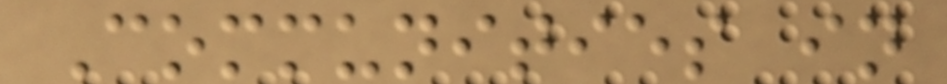Communities in
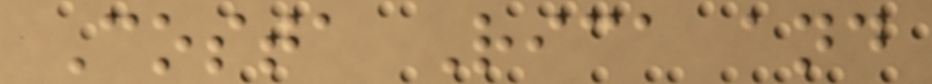Costa Rica and
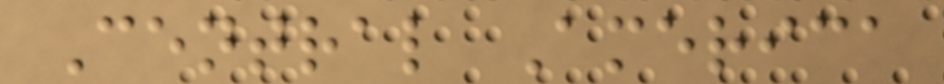Central America
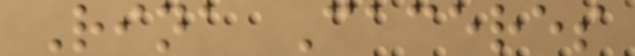Rina Caceres
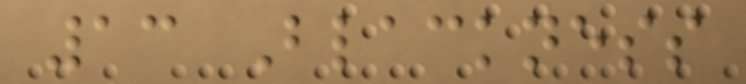13 Blackness
